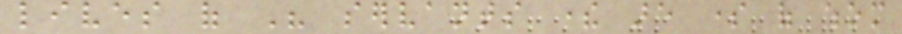lives of His servants there are some of whom
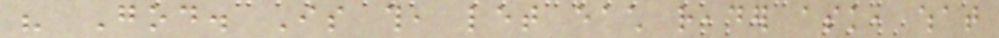his God. Is this, let each reader ask, what
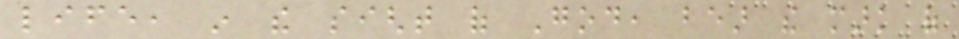life, in the sight of God, bear the mark of
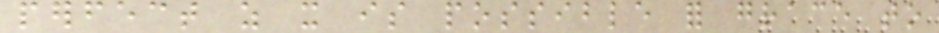perfect as it is possible for grace to
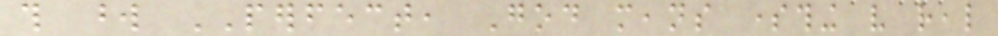this word PERFECT, God means something very real
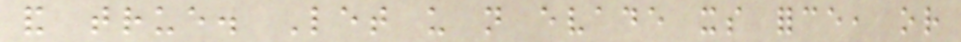and true. Let us not evade its force, or
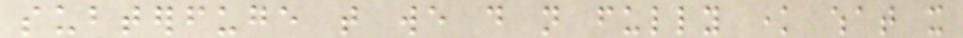subterfuge that we do not fully know what it
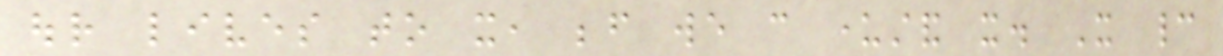our lives to it, before we can understand it. It cannot
